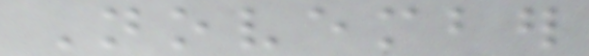November
